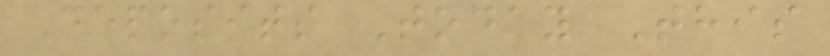Deposits Today This
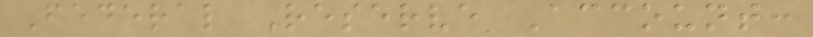Federal Reserve Account:
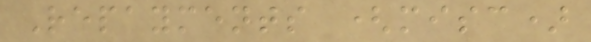Repayments (misc)
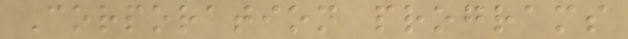Corporation programs
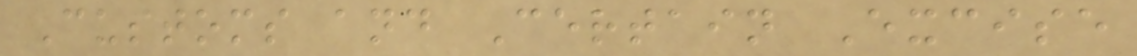Customs and Certain Excise
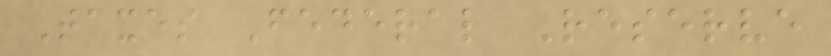Taxes Federal Reserve
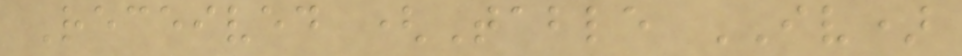Received (Table IV)
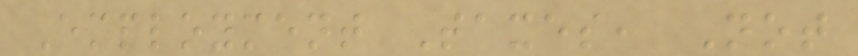Employment Taxes, Not
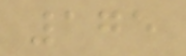175
